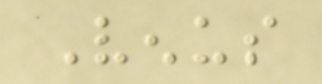Venus
